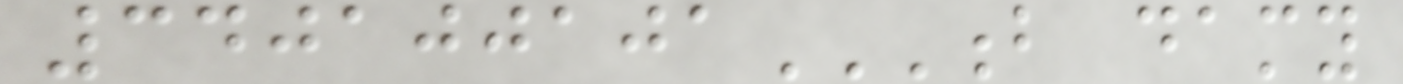340100101B DAMY
